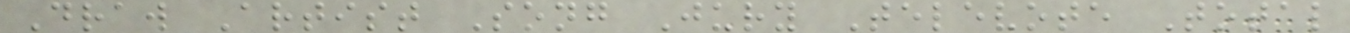Draw Artist Song Jury Televote Total
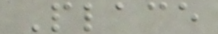Place
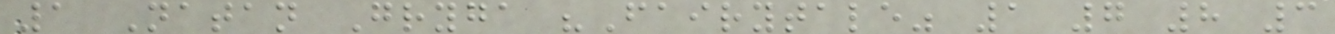1 Natan Gryga "Fairytale" 1 7 8 3
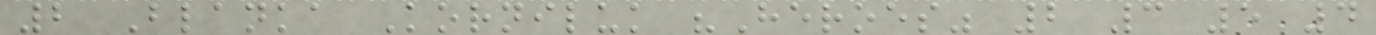2 Blanka Korniluk "Heroes" 2 3 5 4
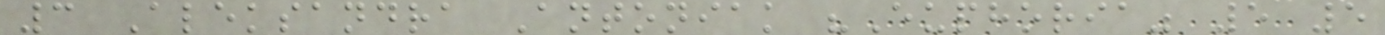3 Aleksandra Antoniak "Euphoria" 5 5
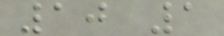10 1
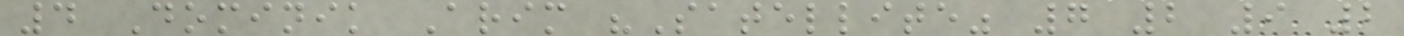4 Dominik Arim "Satellite" 7 2 9 2
